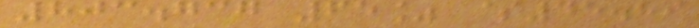803.737 65% $45.89
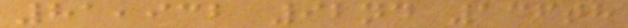81,932 92nd 136th
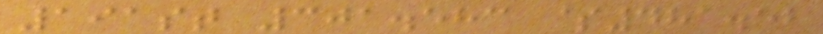191st 301.583 $481.52
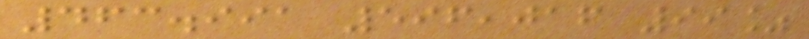463.991 596,016 99%
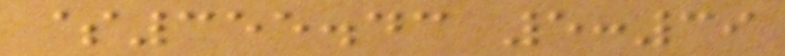$355.43 5:39
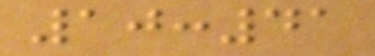10:41
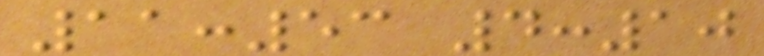11:53 4:10
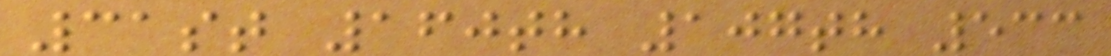31st 160th 107th 533
